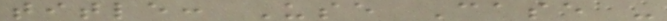title: Use Case -
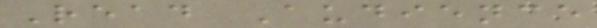Read Audience
